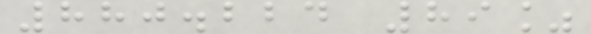880.224 89%
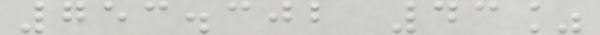753.302 43%
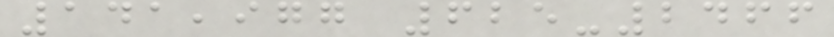141,977 625-2466
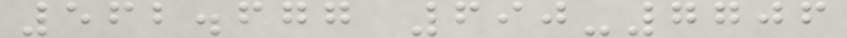562.677 690-7706
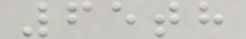65th
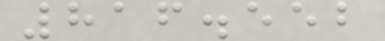816.552
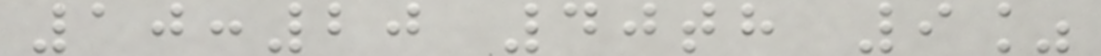10:20 40th 9%
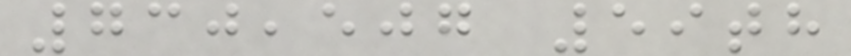730,507 59th
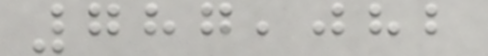787,082
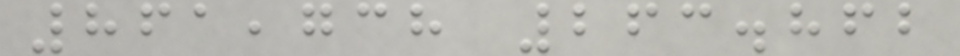861,738 263.862
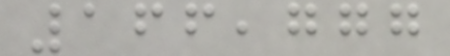166,777
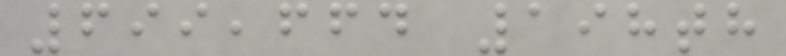699,664 198th
